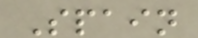Spain
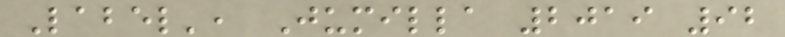Label', Jumilla 2019 92
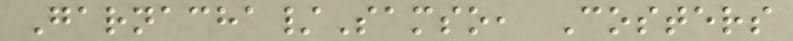Garnacha/Samso, Costers
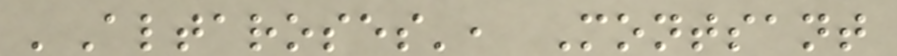'Altaroses', Montsant
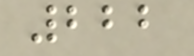222
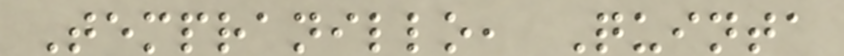Tempranillo, Quinta
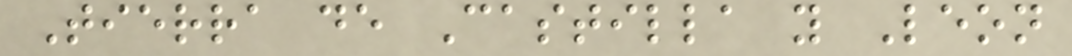Tierra de Castilla y Leon
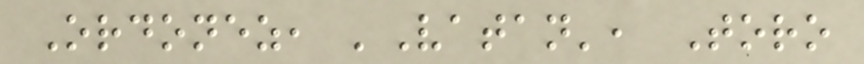Ordonez, 'Vatan', Toro
